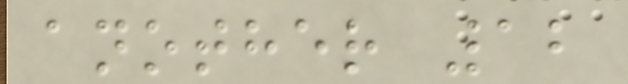another 12
